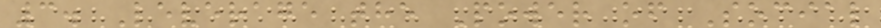3. Leverage the Power of Social
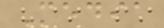Media
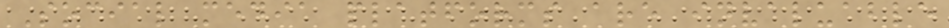Social media platforms are invaluable
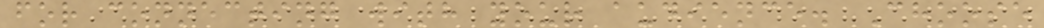for connecting with your audience. Choose
